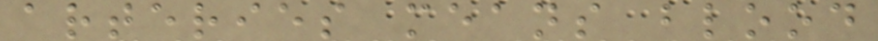arteries means blood
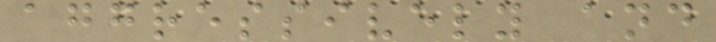aggressively and
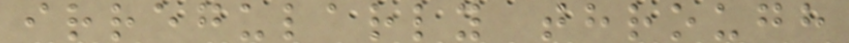irregularly through
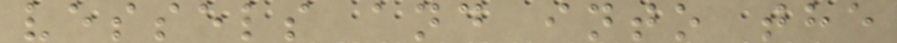vessels and into the
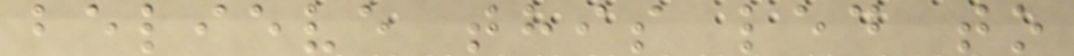believe this led to
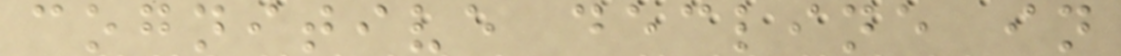cognitive decline in
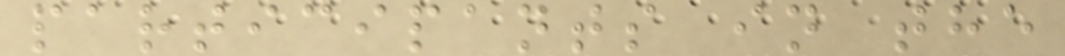participants in the
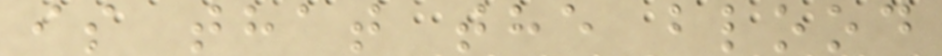is that the blood
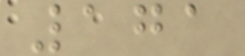171
